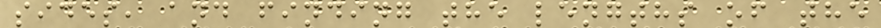sides, and finding the lengths of the
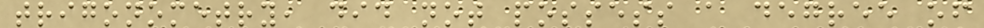trigonometry, did not possess a degree of
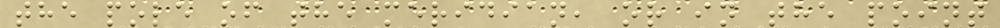the pole of the meridian, or in the point
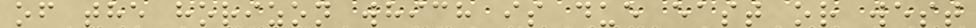of the horizon which is due east or west
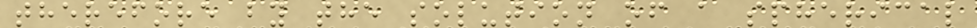therefore by the solution of a spherical
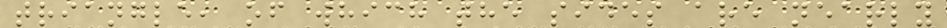triangle, of which the sides are nearly
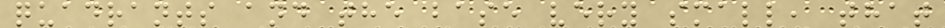quadrants and the base very small, that
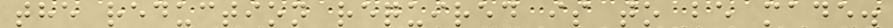the reduction required is to be made.
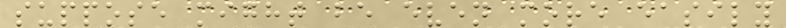suppose might be even more easily
